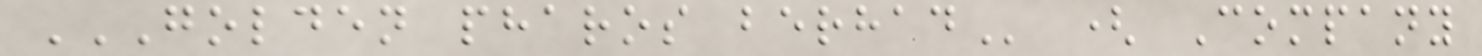GOLDEN PHAROS BERHAD ( Company
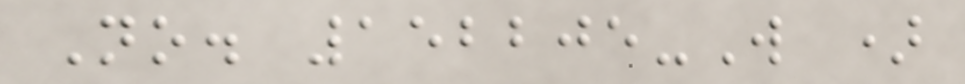No. 152205-W )
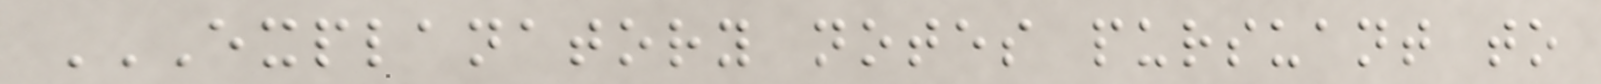EXPLANATORY NOTES PURSUANT TO
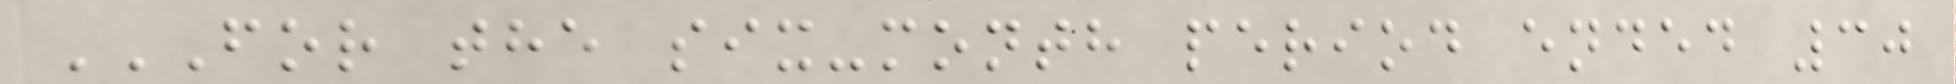FOR THE SIX-MONTH PERIOD ENDED 30
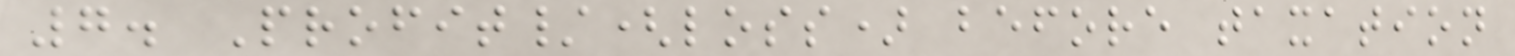7. Profit/(loss) before taxation
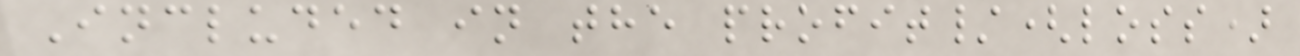Included in the profit/(loss)
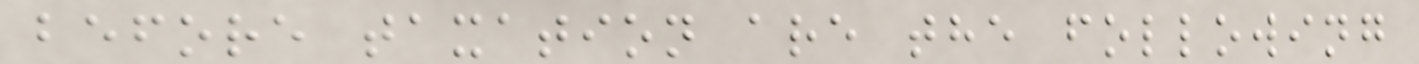before taxation are the following
